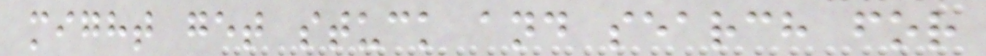might get stuck and search for
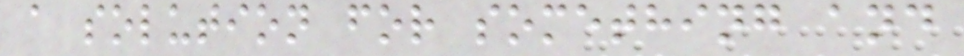a solution for something and
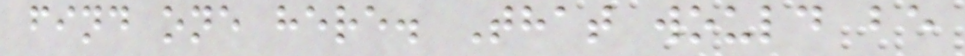find one here. That would be
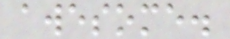awesome.
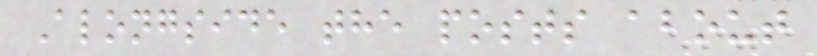Alongside the posts about
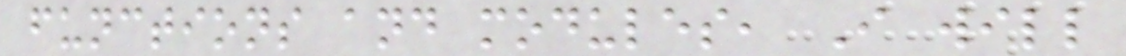functions and modules, I will
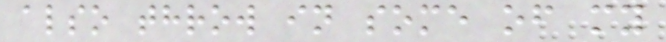also throw in some of my
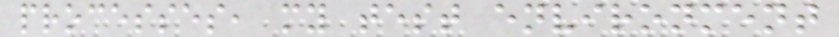processes, my test environment
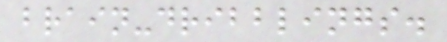brain-dribblings.
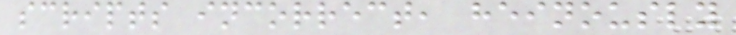scripts incorrect, heinously
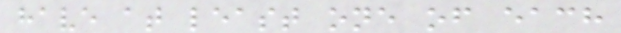have at least one of each
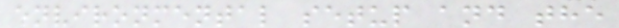environmental setup and the
